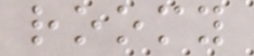roomy
